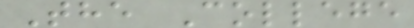The College
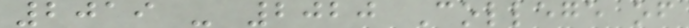2019 - 2020 College of
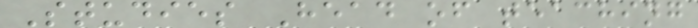Studies Head of teaching
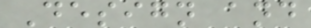Design and
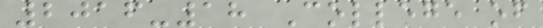2016-18 College of
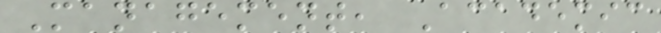Management, Academic
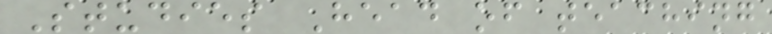Studies Head of teaching
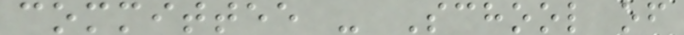committee - School of
